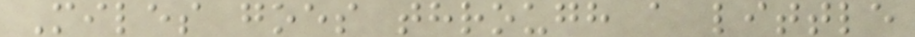Miles goes through a little
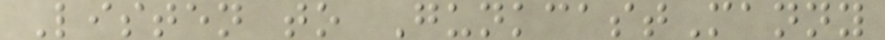Listen to GunkcastManny
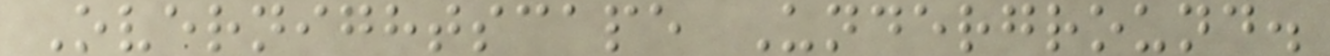Overnightscape Underground.
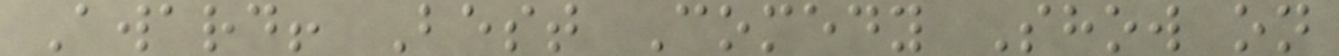Award! Best Comedy Show on
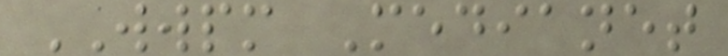WWPM Medianet
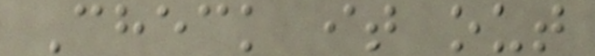Check it out
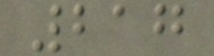217
